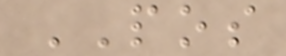POS
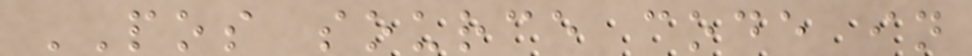POS source code in
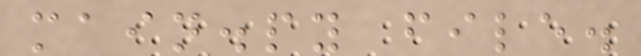main.py file.
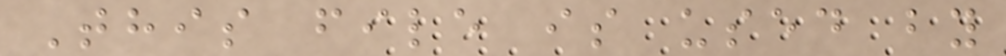This file is used by
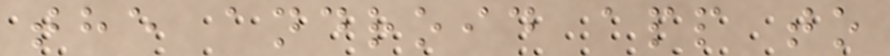the android app to
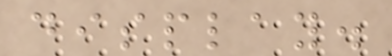display.
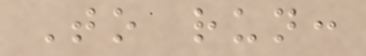To run:
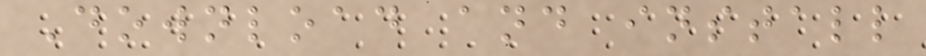Download and install
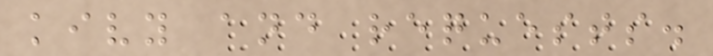kivy and requests.
